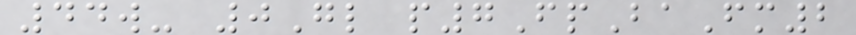44w- 0Gl p7FpBaFm2
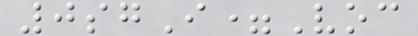0sgI=Voc
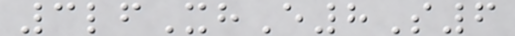3lfXhE8S6
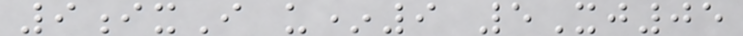9ixI u*9 5Xj05
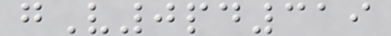gV0pd319
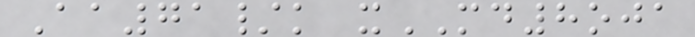Aa71/k xMD8oja
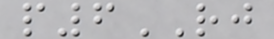p6RJ
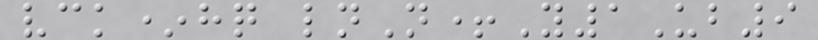vck*hq lnN+Y1Ub9
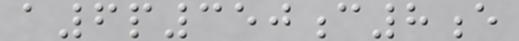a6p350c8e
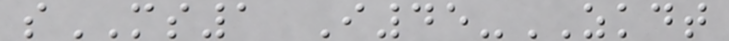sMS1 I45-ZKDT
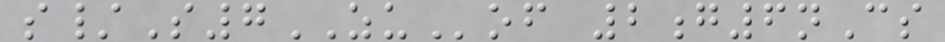s/S7ZUof 2g6nCs
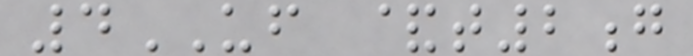4UF &t2g
